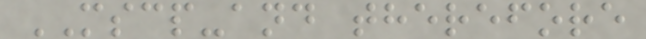MSCP-and therefore
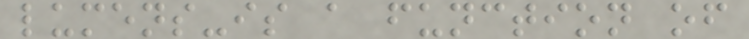lumens-is a function of
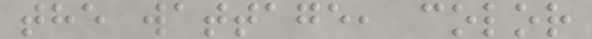the wattage, color
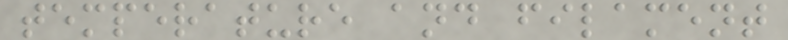temperature and filament
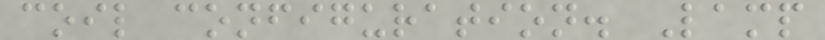coil configuration. Lamp
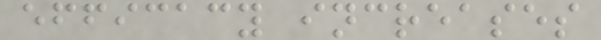efficacy increases
